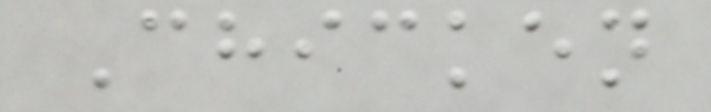Chicken
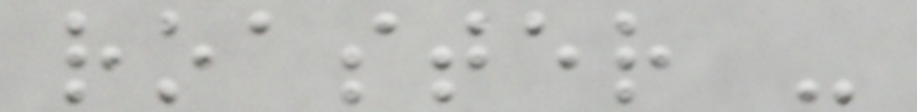roaster -
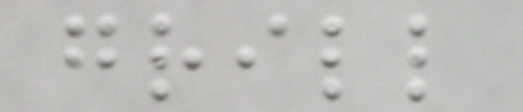grill
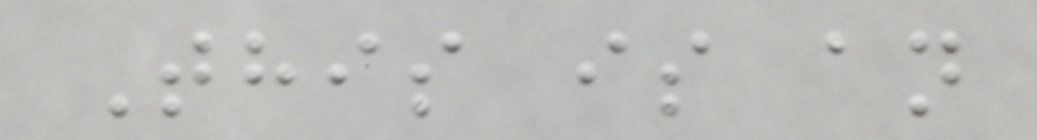This is an
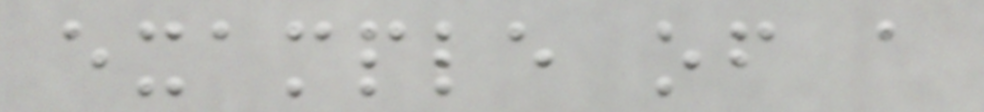example of a
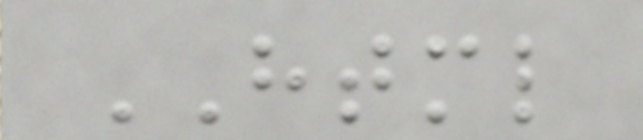HTML
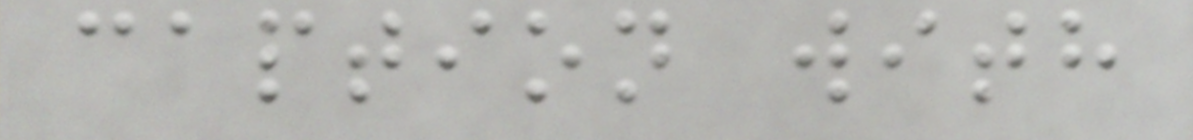caption with
